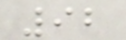92
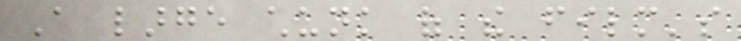A large chunk of the film's
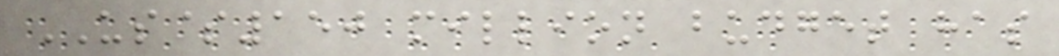US$150 million budget has
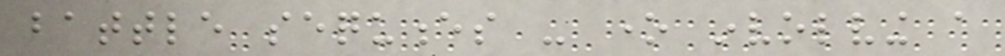battle sequences - one involving a
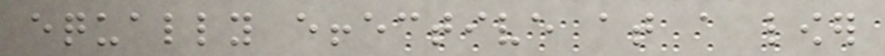equally effective at a lower
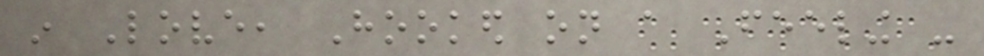in Love, Hooked on a Feeling -
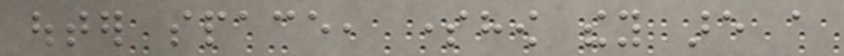outer space, somehow they are a
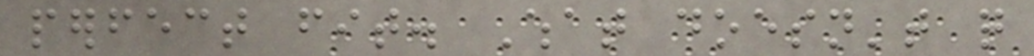perfect fit. What doesn't quite
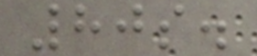80s.
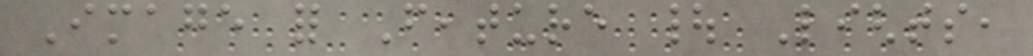Image for Feature | Lights,
